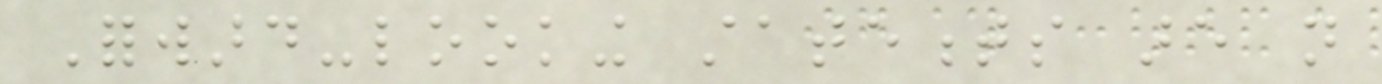Forward-looking statements are not
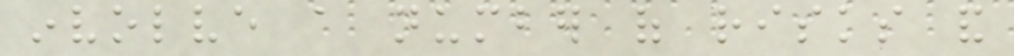involve a number of risks and
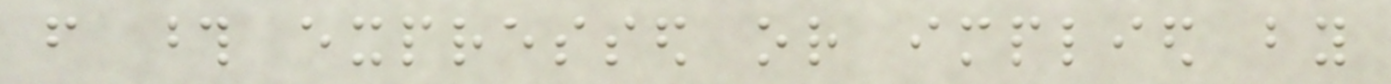from those expressed or implied by
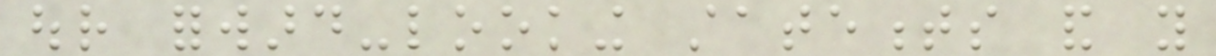our forward-looking statements and you
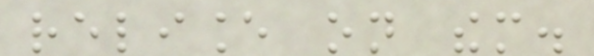reliance on them.
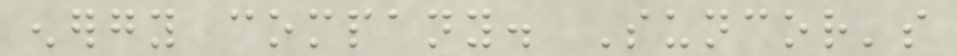energy company. Suncor's
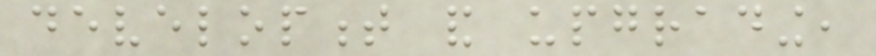development and upgrading,
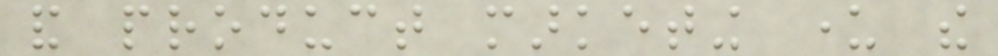and product marketing under the
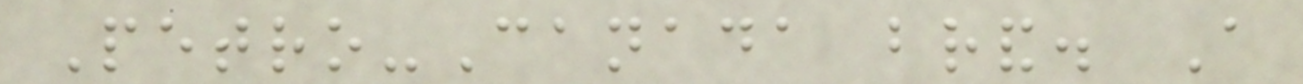Petro-Canada brand. A
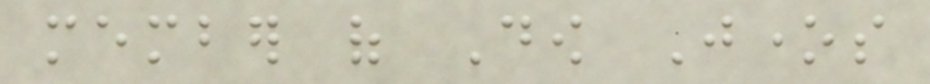member of Dow Jones
